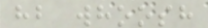hb whoosh
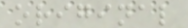original
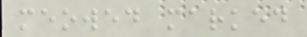meowed marked
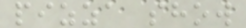pizza show
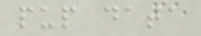pup data
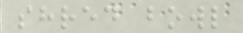shred bowl
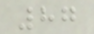87
